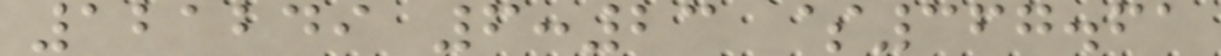121249 6:23 $367.61
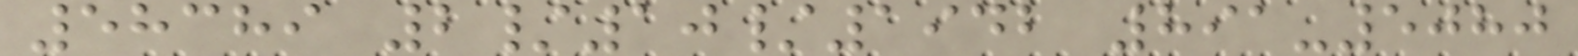58389 2/10/1942 891-5080
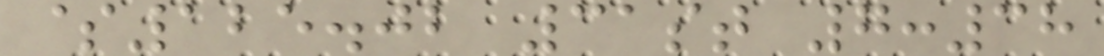$125.02 31st 7:38
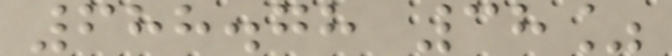688.78 38%
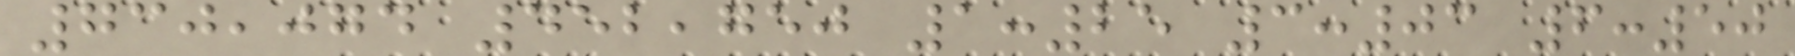730,074 452,750 1:25 3:03 6:50
